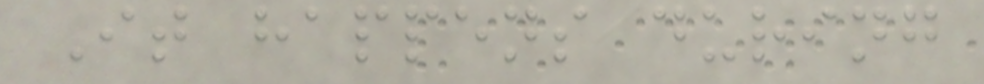It happens during
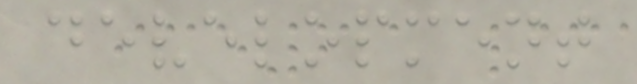development
